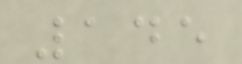145
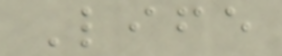Life
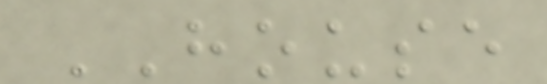HOUSE
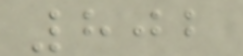802
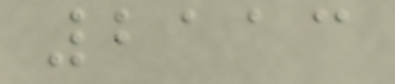2113
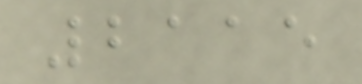2115
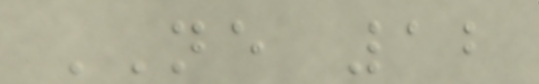NE 12
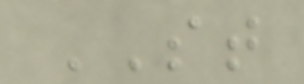ST
